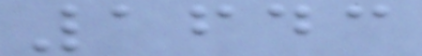1643
